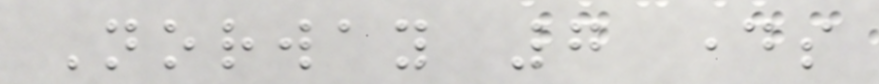Norway 7 days
